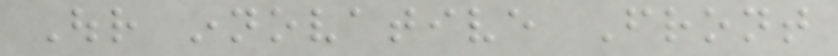Our innovative Front
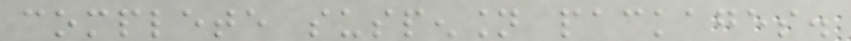complete suspension packages.
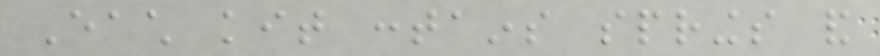Each kit contains springs and
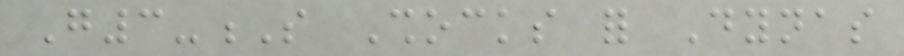G3-S Shocks for Dynas
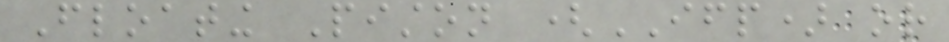Floating Piston (IFP) or
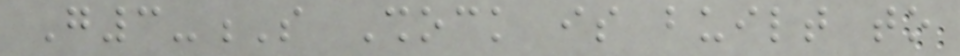G3-S Shock is built to
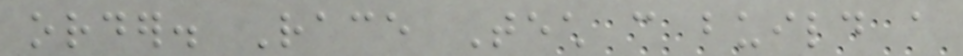order. Race Tech can build a
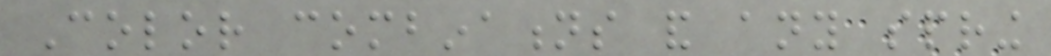Color combinations and any spring
